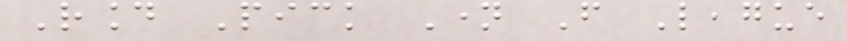Round Pick Name From League
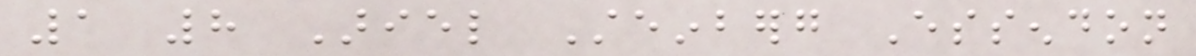1 8 Ariel Steinberg Essendon
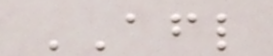AFL
